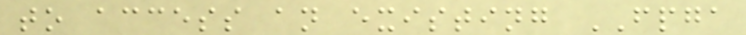to access an existing FPGA
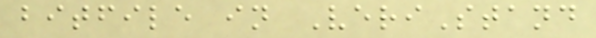bitfile in VeriStand
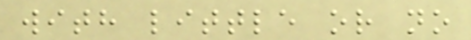with little or no
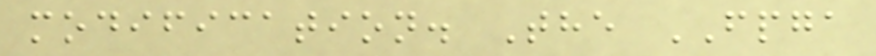modification. The FPGA
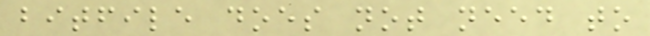bitfile does not need to
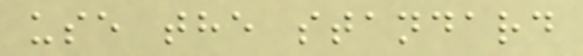use the standard
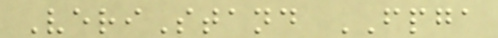VeriStand FPGA
